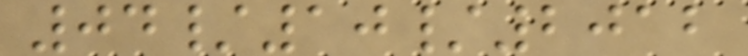04/10/2012
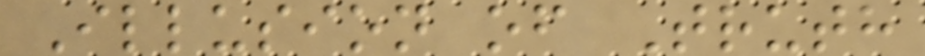Illusion of Truth
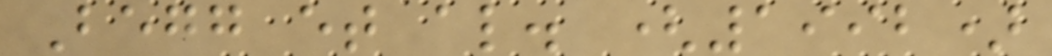Begg et al. (1992)
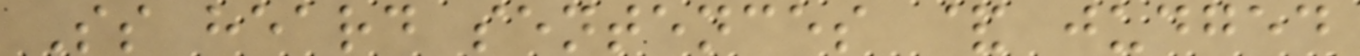Ss heard sentences & judged
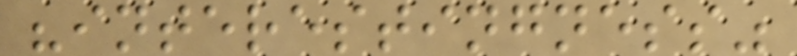"interestingness"
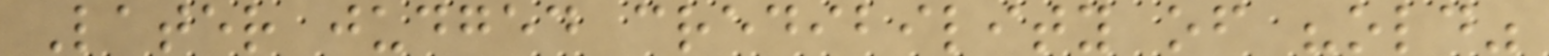Later judged credibility of "old"
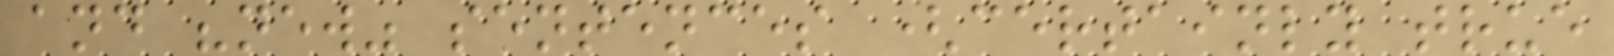and "new" sentences (certainly true
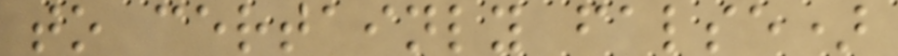to certainly false)
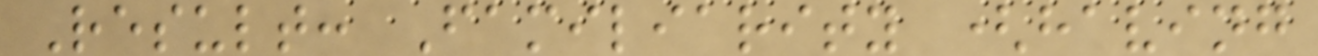Result: Familiarity (having
